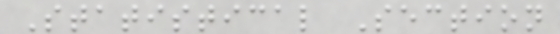Statistical Section
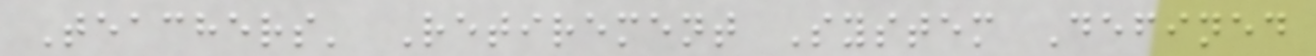Teachers' Retirement System Defined
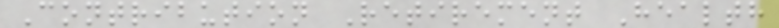Contribution Retirement Health
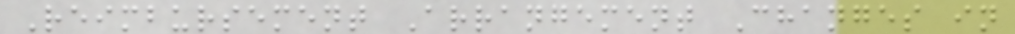Reimbursement Arrangement Changes in
